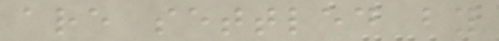are settled by
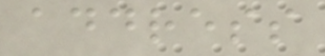address
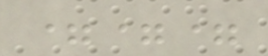===
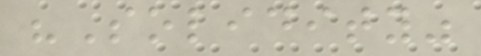"Solidity"
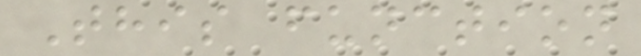This function
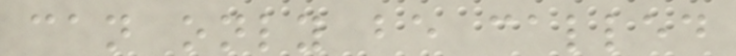can only be called
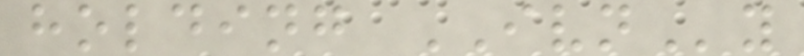holding IVNy
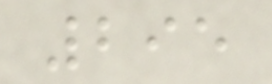295
